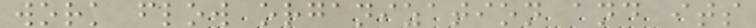work flow organization and its
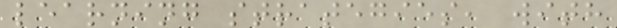learning strategies, with
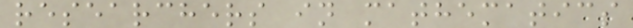researchers in mathematics
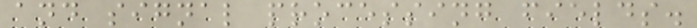and signal processing fields.
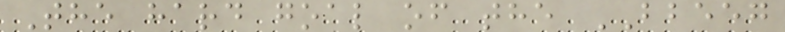The hard goal of the BBEEG
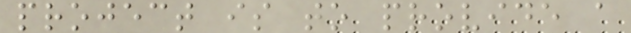project is to provide a
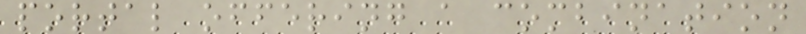portal offering a combination
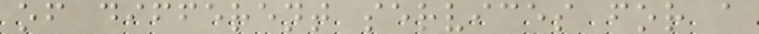of different services for a
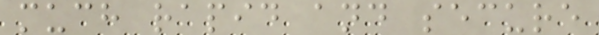much rapid and secure
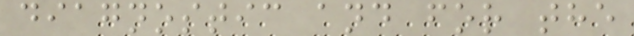diagnostic and for the
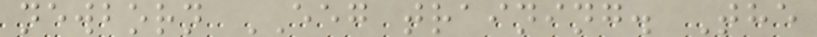newborn EEG training. The
